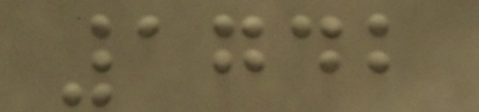1742
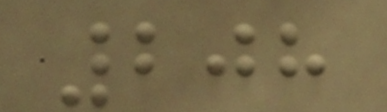208
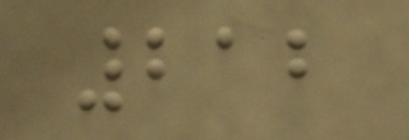212
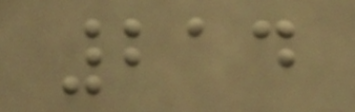214
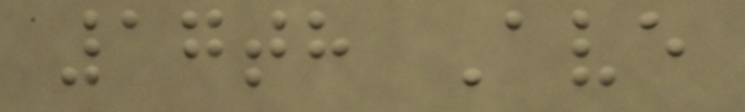17th Ave
